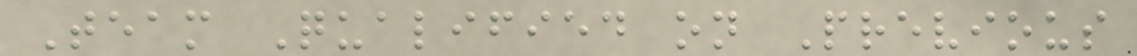Team Qualified on Previous
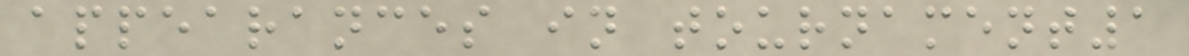appearances in tournament1
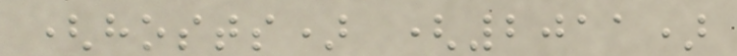(hosts) (2011)
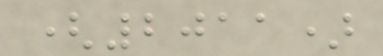(2011)
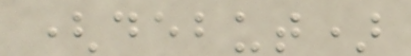(debut)
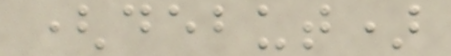(debut)
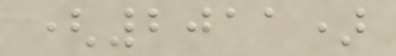(2011)
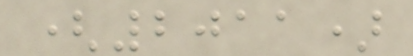(2011)
